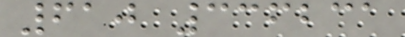610 336231
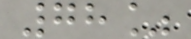78%
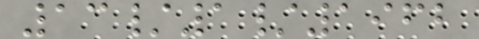13/1/1962
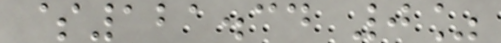$121.34 0%
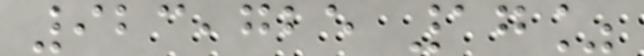923,725 17%
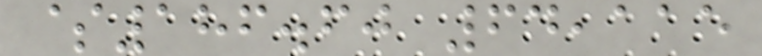$186.60 64,115
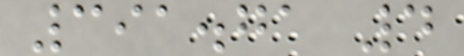391.71 4
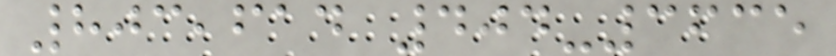803,614 404-3635
